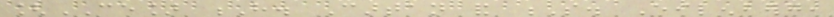[CE] H. Cartan and S. Eilenberg,
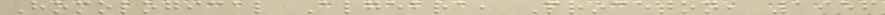Homological Algebra, Princeton, 1956
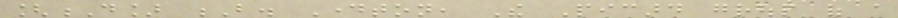[D] B. Dayton, The Picard group of a
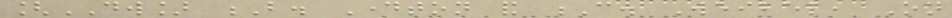[DW] B. Dayton and C. Weibel, On
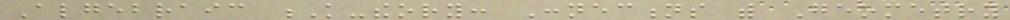Algebraic K-theory: Connections with Geometry
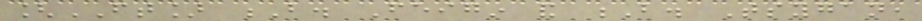[FT] B. Feigin and B. Tsygan,
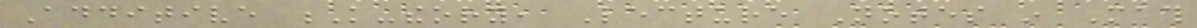Additive K-theory, Lecture Notes in Math
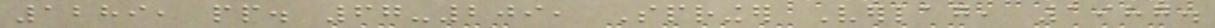1289, pp. 67-209, Springer Verlag, 1987.
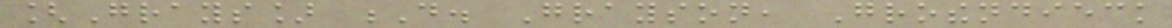[Grays] D. Grayson, Grothendieck
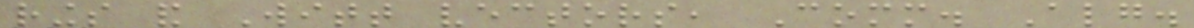rings and Witt vectors, Comm. Alg.
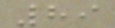89
